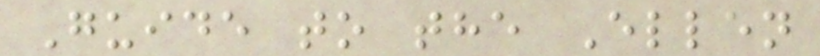Guide to the Ellen
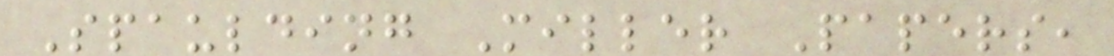Spaulding Miller Papers,
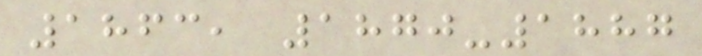1863, 1870-1887
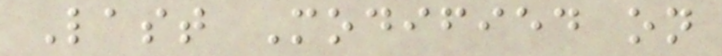Last Modified on
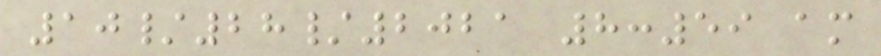10/28/2021 8:59 am
